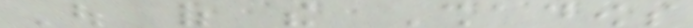Out of the Shadows
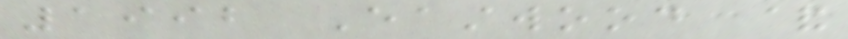1992 Eastwood &
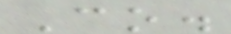Co.
